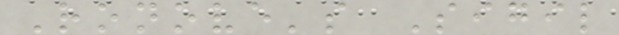Ronove's Sigil
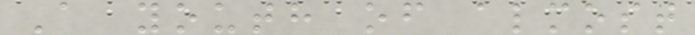A youth of almost
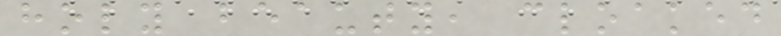holy beauty, cloaked
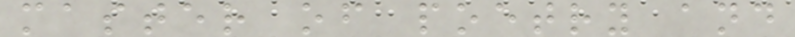master of poetry and
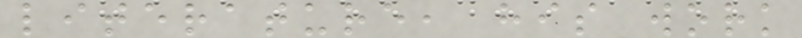literature, his work
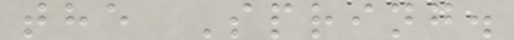the Spring.
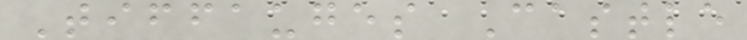Tiffauges Castle
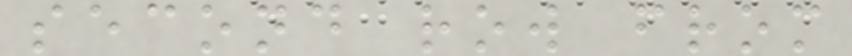second row from
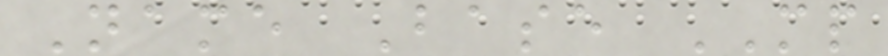Name Base MP
